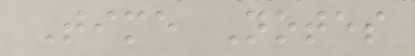Time Notes
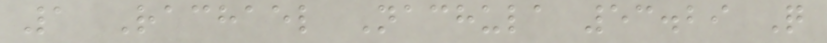1 Rachael Nachula 53.29 Q
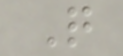Q
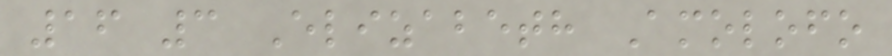16 3 Elizabeth Amolofo
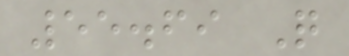55.69 Q
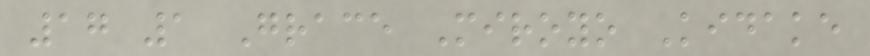17 1 Grace Miroyo Kidake
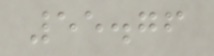55.76
